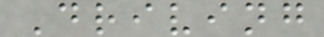Driving
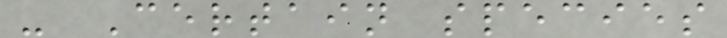- Certain species
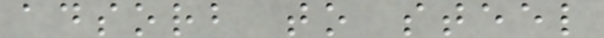adsorb to steel
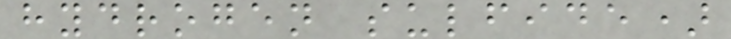hydrogen sulfide)
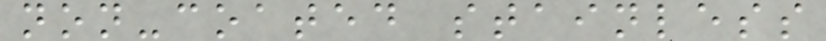non-coated stainless
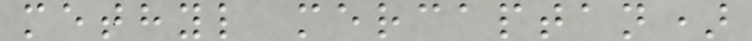methyl mercaptan)
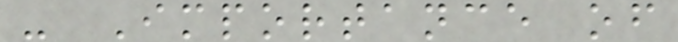- Importance of
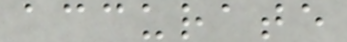accurate
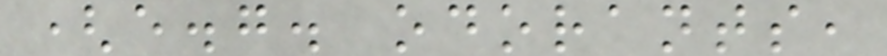(e.g. odorants,
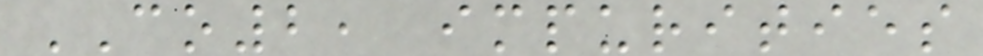CO2, impurities
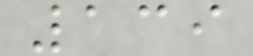139
